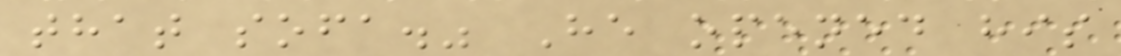that sofa." He opened his
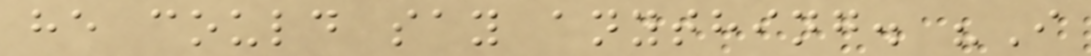he could say anything. "I
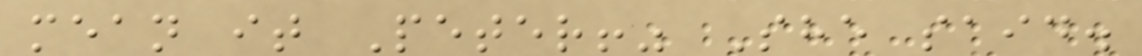mean it Peter!" She said.
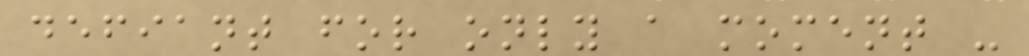defiant for only a moment -
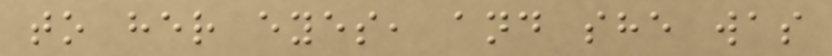to her eyes, and she was
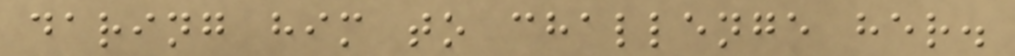daring him to challenge her.
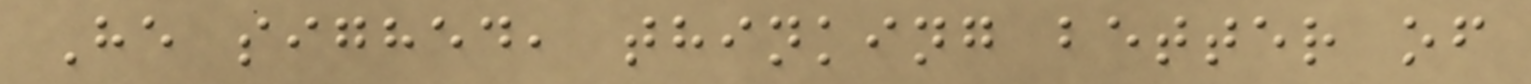He sighed, thinking better of
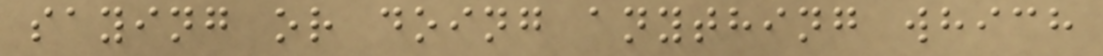saying or doing anything which
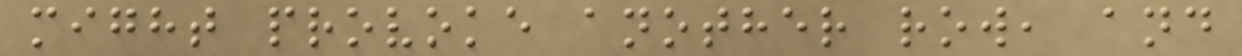might provoke another row, and
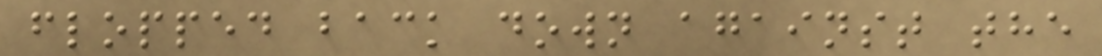flopped back down against the
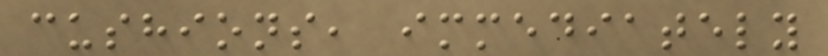cushions, immediately
